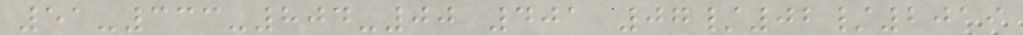51-333-804-00 401 07/02/2019
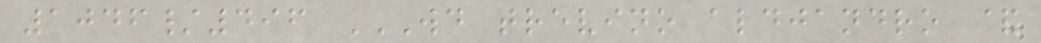1046/496 WD TREVINO ALDJANDRO &
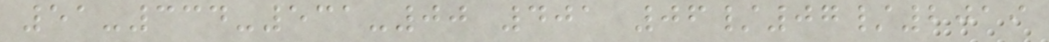51-334-531-00 401 06/07/2019
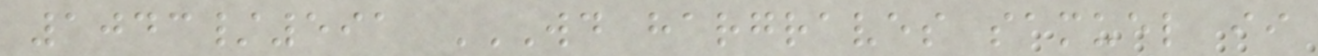1043/591 WD HARGRAVES SAMUEL II
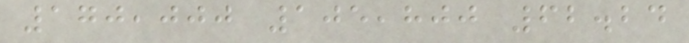170,000 105,800 62.24
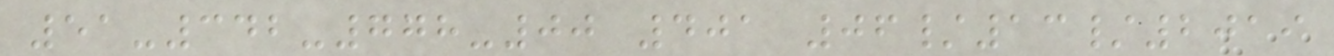51-342-778-00 401 06/13/2019
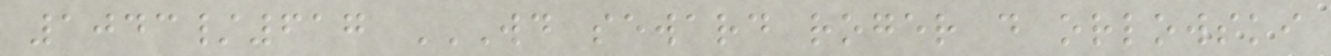1043/617 WD SEWARD ROGER D ORLOWSKI
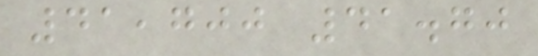41,700 41.70
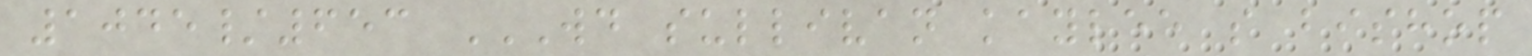1045/653 WD SULLIVAN KAYLEE S BISHOP
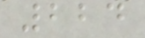224
